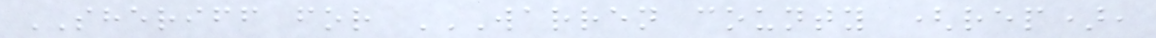SHERIFF for WARREN COUNTY (REP),
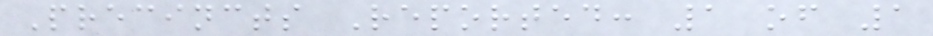Precincts Reported: 1 of 1
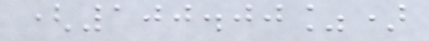(100.00%)
